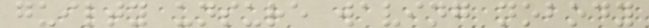guilty unsure waving nobody
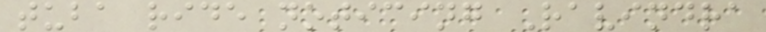tuba ride noticing Ravindra
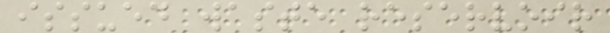issued waste reservoir
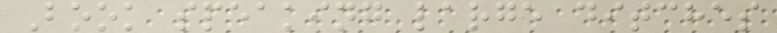Book speaking large ditches
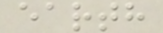earth
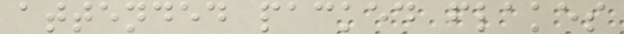attended packed flakes
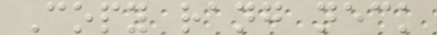Copy rang neck
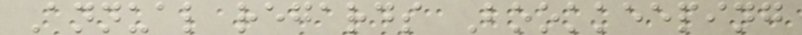Annual regards Bookkeeping
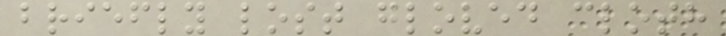briefly lost gloved cloth
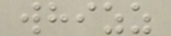whizz
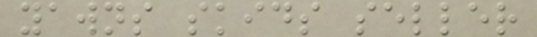yawns skids seller
